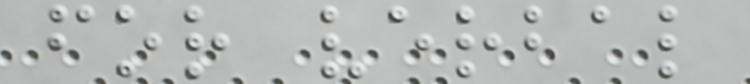for verbal
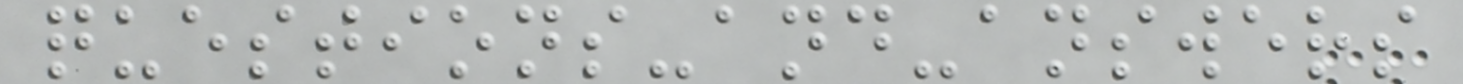questions-and-answers
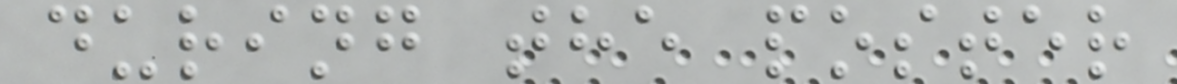during the poster
